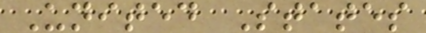United States
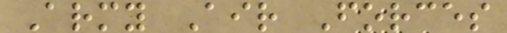Army Air Forces
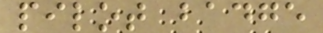pilot badge
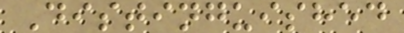Distinguished
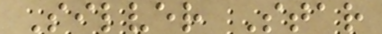Silver Star
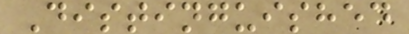Distinguished
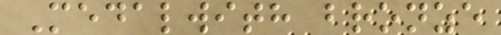Medalwith bronze
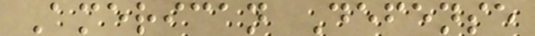American Defense
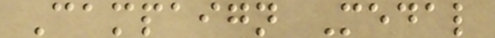Campaign Medal
